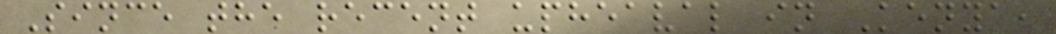Since the recent upheaval in Kenya,
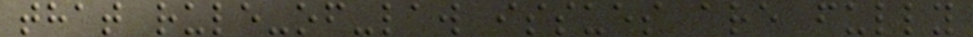that rule-of-law issues are fully
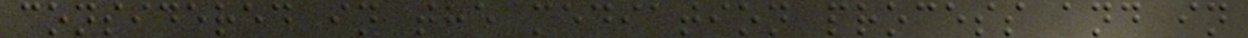considered in the mediation process and in
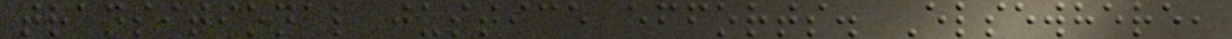transitional justice efforts. Elsewhere,
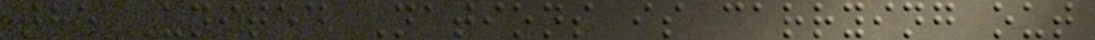the United Nations is carrying out
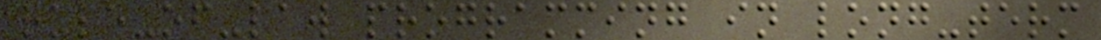rule-of-law programming in long-term
